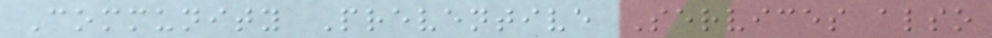Community Preventive Services also
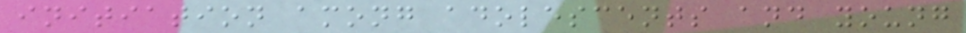initiation among adolescents and young
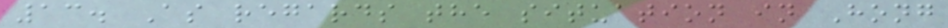13. As regards the situation in Hong
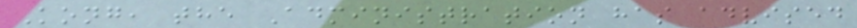Kong, the Administration has advised
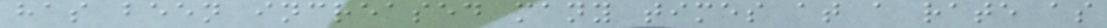has been increased many times at a rate as
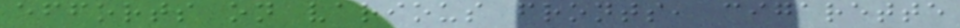efforts on various fronts, cigarette
